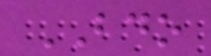BDO
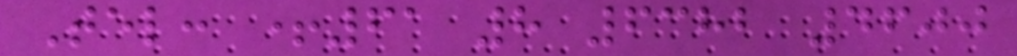Tel: +61 8 6382 4600
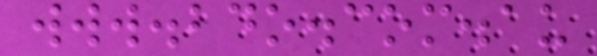www.bdo.com.au
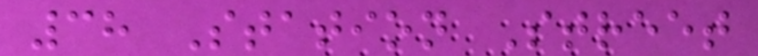38 Station Street
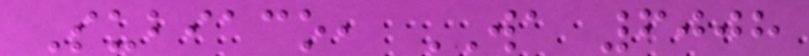Subiaco, WA 6008
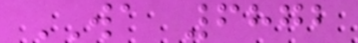WA 6872
